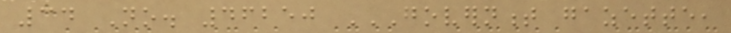34 No. 46250 GOVERNMENT GAZETTE,
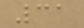31
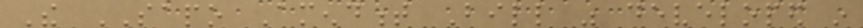The SAPO Amendment Bill was developed in
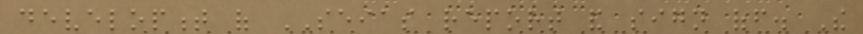development of SEIAS report and sign off. The
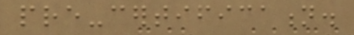pre-certification.
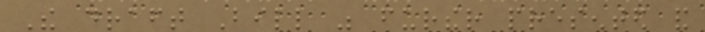The draft Bill was further presented and
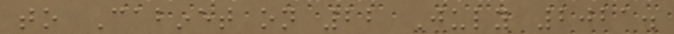to Cabinet on 22 July 2021.
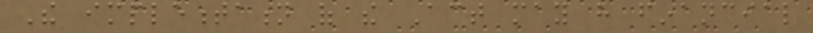The implementation of the Act may have financial
